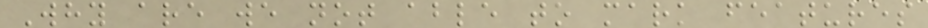Why are we not able to mark features
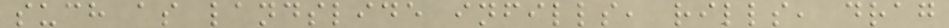such as landslide infills, rills, drag
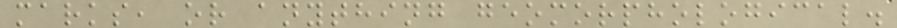marks, or anything geomorphological.
